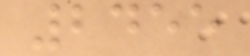2455
